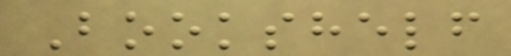Bookshelf
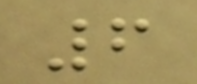6
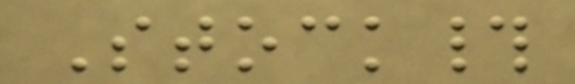Stock#
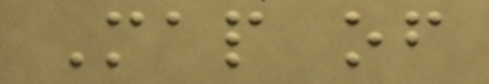Map of
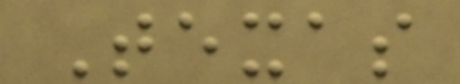Texas
